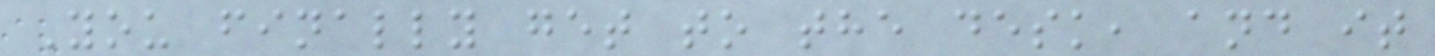You finally get to the desk, and it
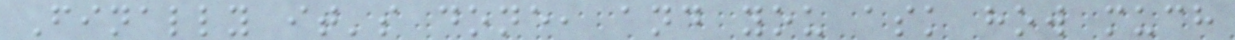Finally it's done, and you ask how much
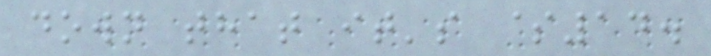down that it's $14.
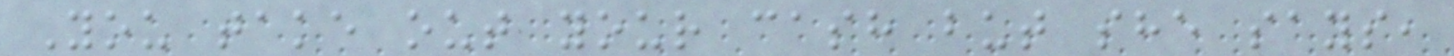You take out your cash but she says,
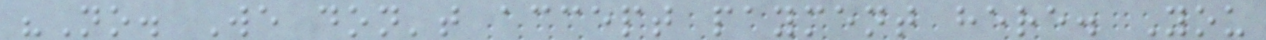"No. We don't accept payment here. You
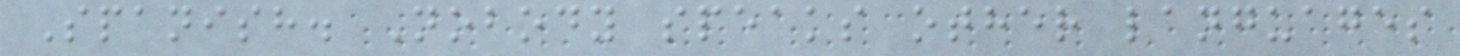Spanish. Nobody speaks other languages
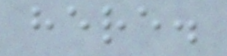here.
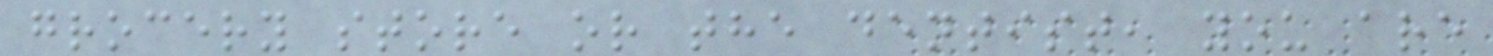grocery store or the dentist, you are
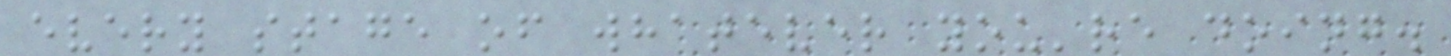every stage of whatever you're doing.
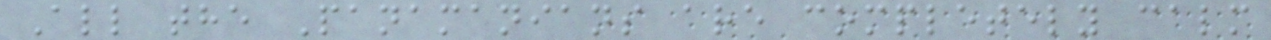All the Panamanians are completely calm
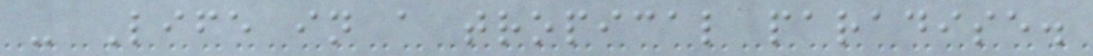- Life in a tropical paradise.
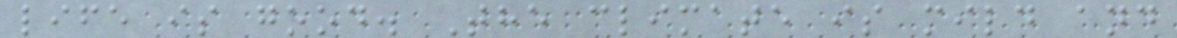life is good. The climate is mild and
